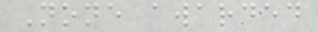None awarded
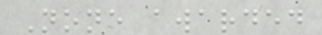None awarded
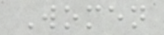Women
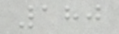180
